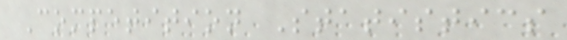Competition Statistics
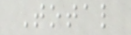Total
